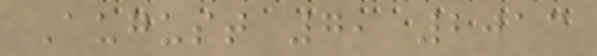August 7, 2013
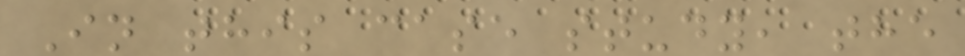In this case study, the
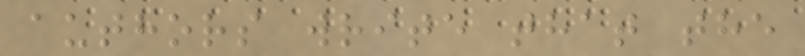authors write that the
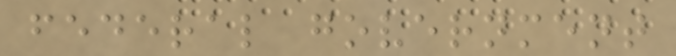federal government
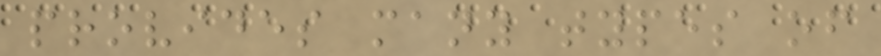provides many types of
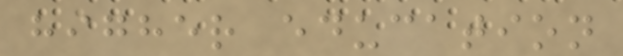higher education
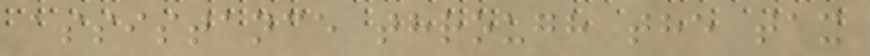assistance through the tax
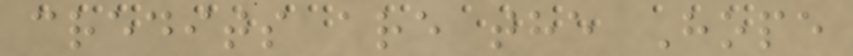credits are the Hope
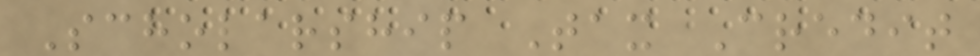Scholarship Tax Credit
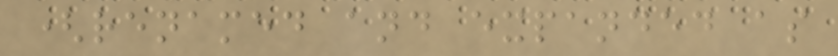(renamed and expanded as
